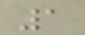1
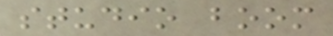studio boom
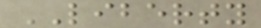LIBERTY
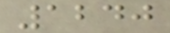1240
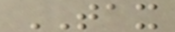TAX
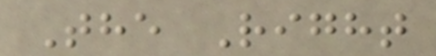The Right
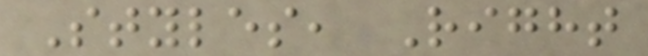Styles, Right
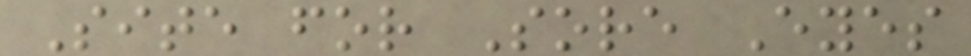Site for Sore Eyes
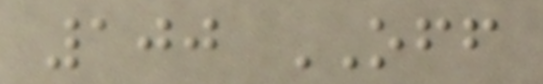100 OFF
